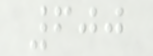600
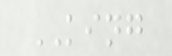KING
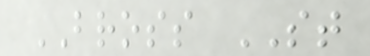BROSS ST
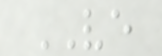VE
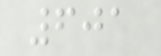601
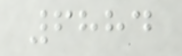6884
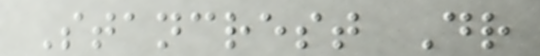Stancrest Dr
